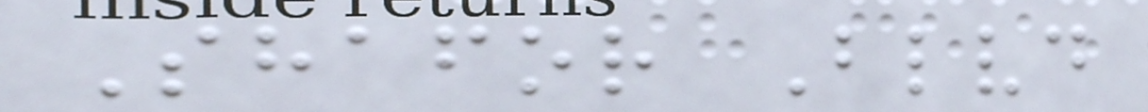Shafor Blvd
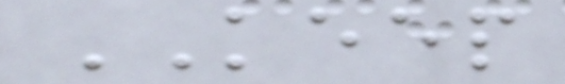KEEP
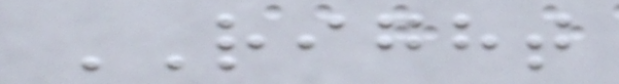RIGHT
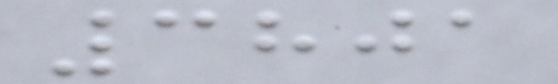3801
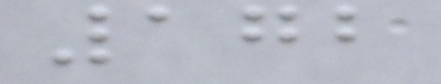172
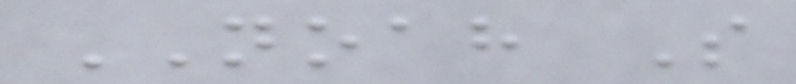NOAH S
